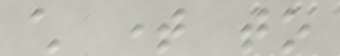child time to
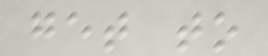get to
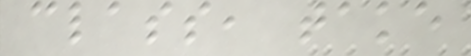class, take
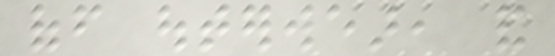off outerwear, and
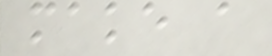make a
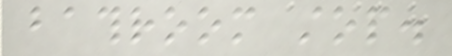bathroom stop.
